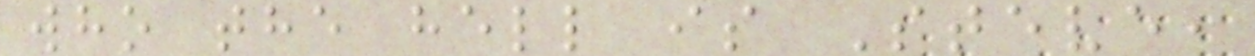who the hell is Steve,
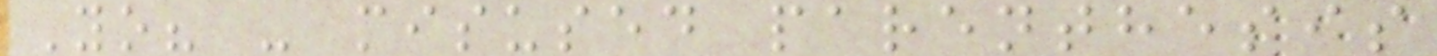Yo? - misused parenthesis
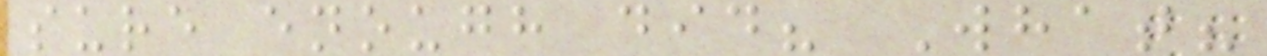sure enough did? What?
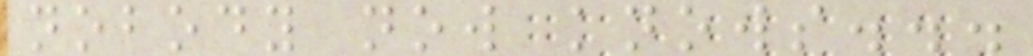nobody now knows...
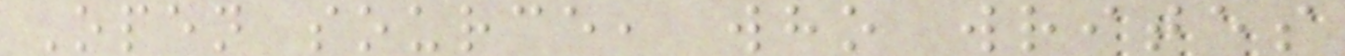Open source, who writes
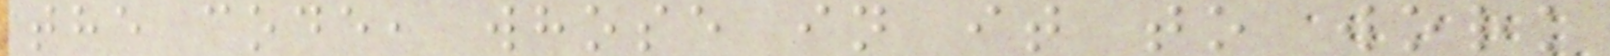the code, whose in it to work
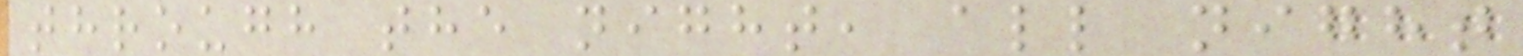through the night, all night
